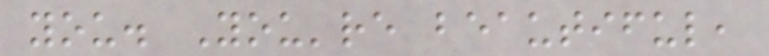you. You're beautiful,
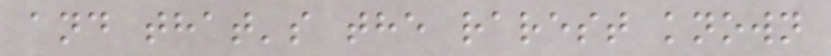and that's the rarest known
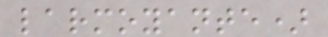larmoyante)
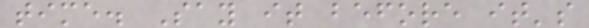time. Say it before it's
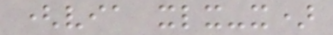(via xlx-x)
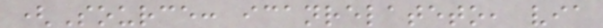(Source: icanrelateto, via
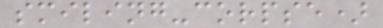smiling-corpse)
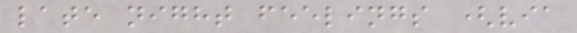late night feelings (via
